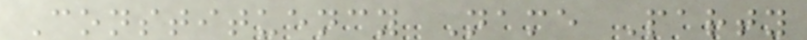Constituency Name Party
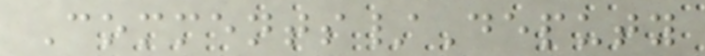Comments/Deputy
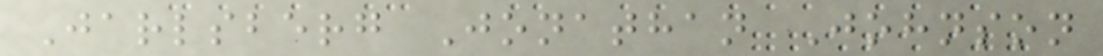Jarlsberg Jonathan Johnson
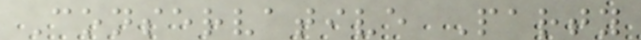Conservative Party
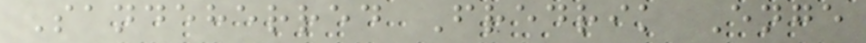Sandeherred Fredrik Enge
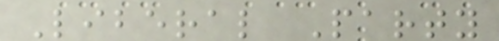Liberal Party
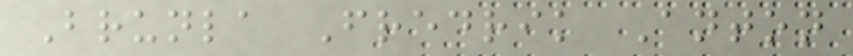Brunla Fredrik Anton
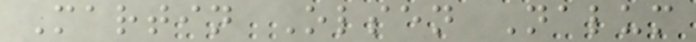Martin Olsen Nalum
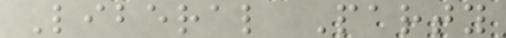Liberal Party
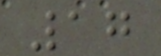17
